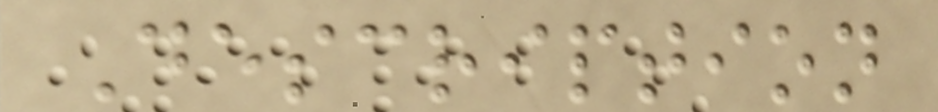Description
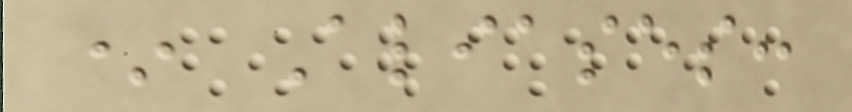* Aliases:
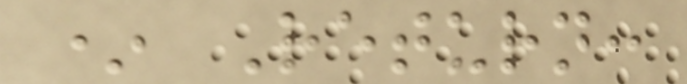* Return:
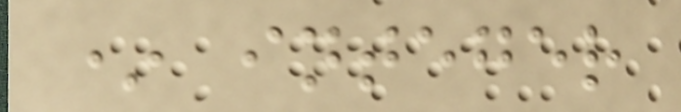* integer
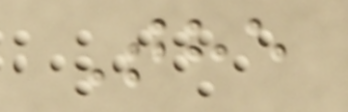The
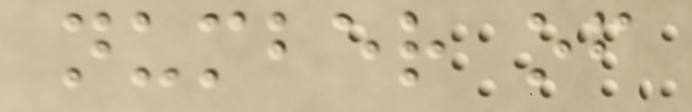number of
